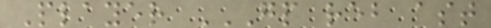Player GP REB AST
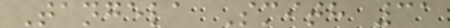Tangela Smith 31
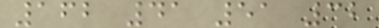162 41 51 32
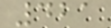421
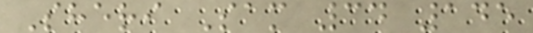Sheri Sam 34 145
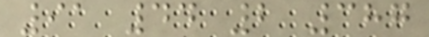91 44 2 387
